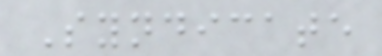Syndicate
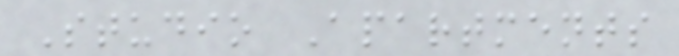Studio Apartments
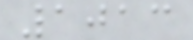1013
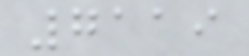7119
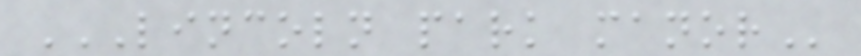LINCOLN PARK MANOR
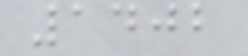1402
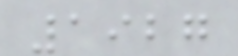1927
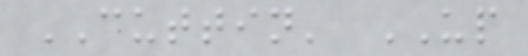CUTTIN' UP
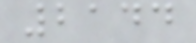2144
